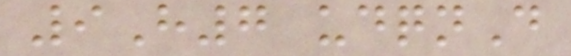9H7 udqnD
